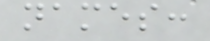names:
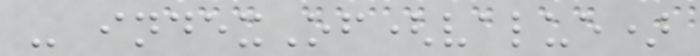- indexOf(value)
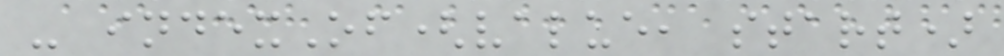- indexOf(value, start)
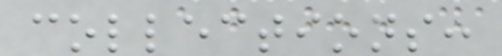collections:
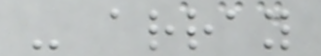- array
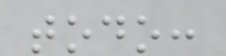todo:
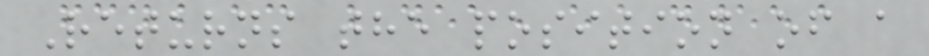Returns the position of a
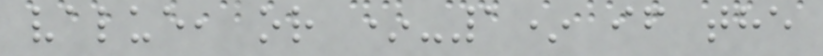value, or *-1* if the
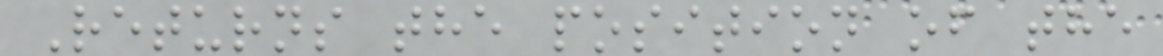Returns the position of the
